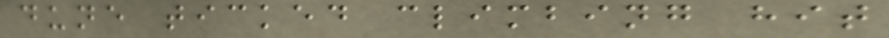dune ticked climbing hit
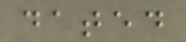dated
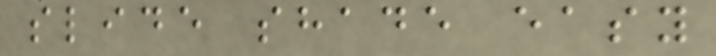slide shade easy
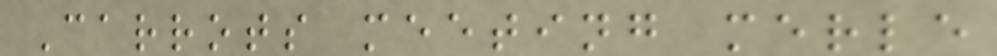Carrots meeting merle
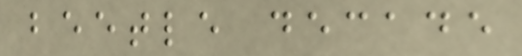beetle decade
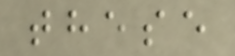these
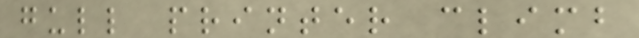gull printer climb
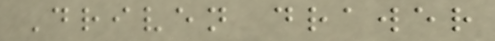Driven drawer
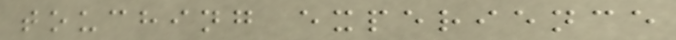touching experience
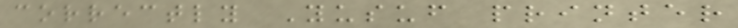correctly Yusuf printer
